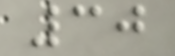30
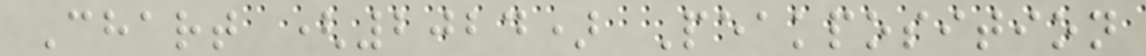Chart (2024) Peakposition
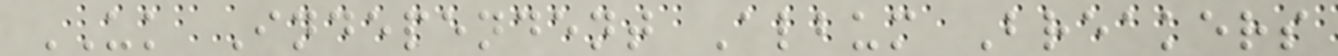UK Independent Album Breakers
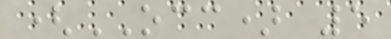(OCC) 5
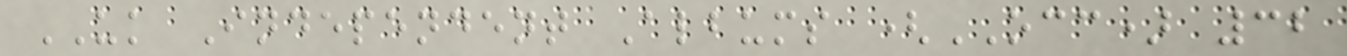UK Independent Albums (OCC) 32
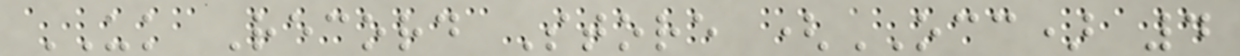UK Record Store (OCC) 4
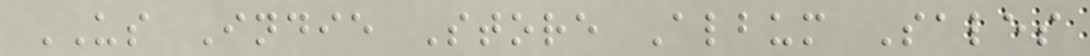US Indie Store Album Sales
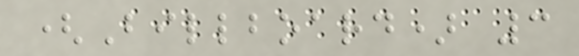(Billboard) 3
